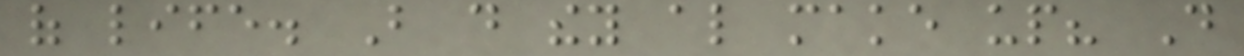of life. But do they also make up? Do
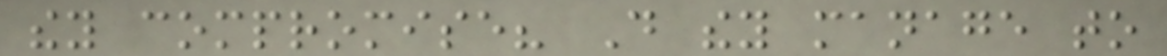they compromise? Do they manage to
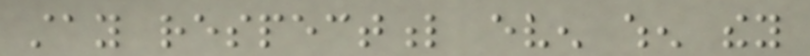stay respectful even when they
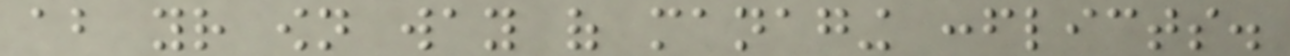about your own way of managing conflicts.
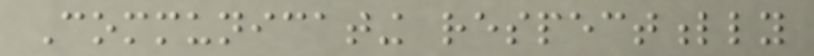Communicating respectfully
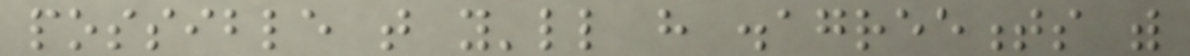possible that you'll have disagreements with
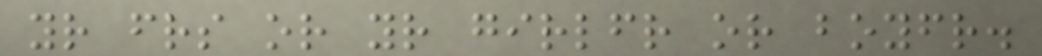your friends or your girlfriend or boyfriend.
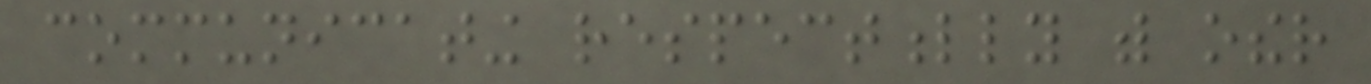communicating respectfully with other
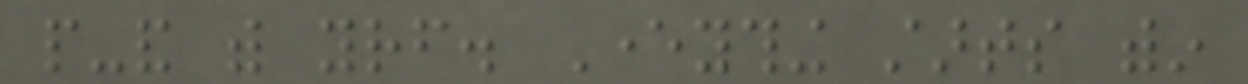people-and with yourself. Everything starts within
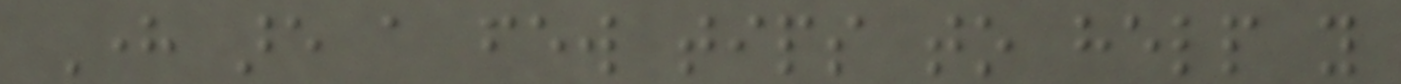Here are a few tips to help you
